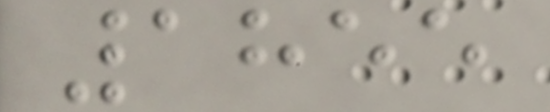1855
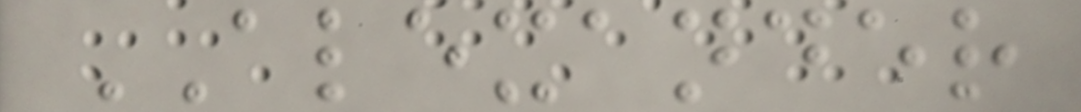ALEXANDER
